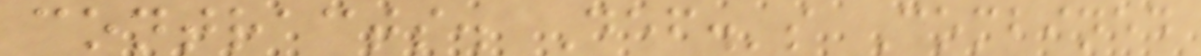contracts. Def.'s Combined
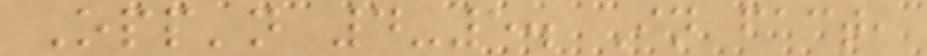Opp'n 4-5. In fact,
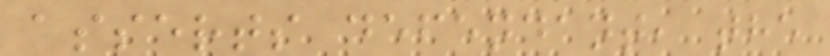asserts defendant, the
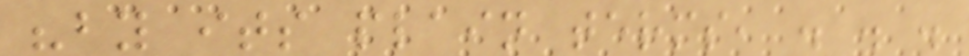"by its plain terms, . . .
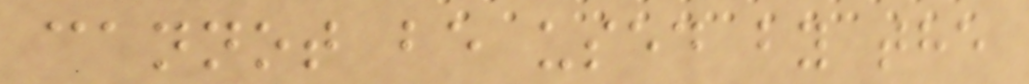cannot be used by the
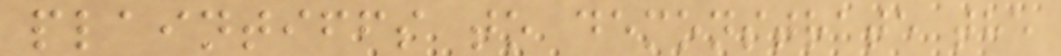plaintiffs to demonstrate the
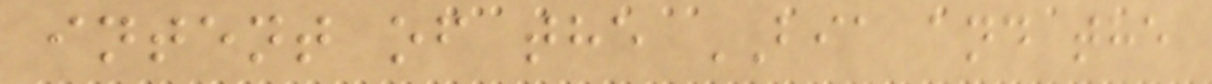intent of the BIA and the
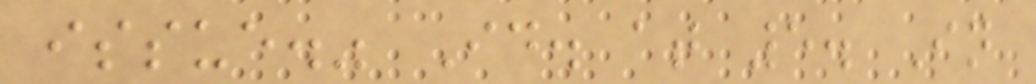issue." Id. at 5. In
